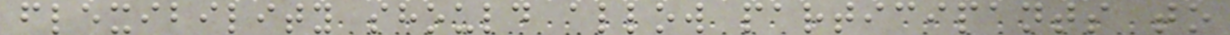flexibility should allow participants to
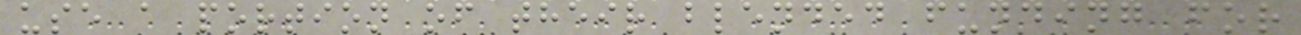use a portion of their blended funding for
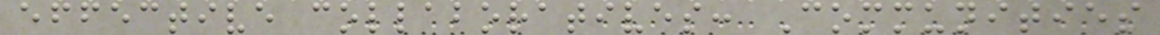effective collaboratives: Communities
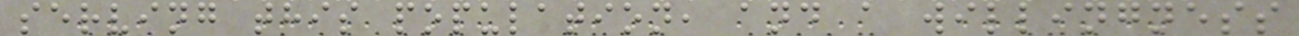serving this population, and a willingness
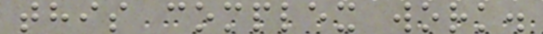this complex work.
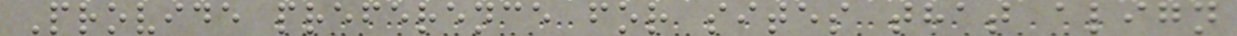Provide preference for sites that align
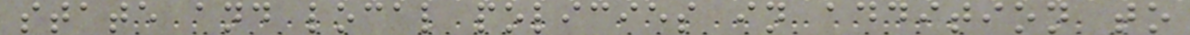state and local policies in addition to
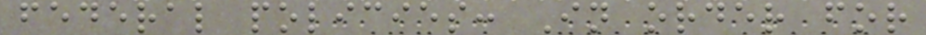federal policies: In order for
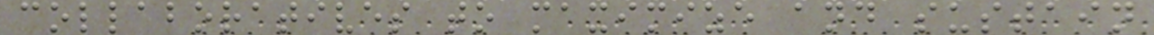collaboratives to maximize and sustain
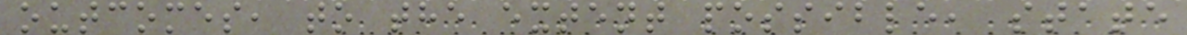outcomes, to the extent possible, state
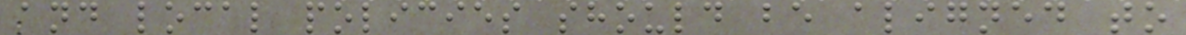and local policies should be aligned to
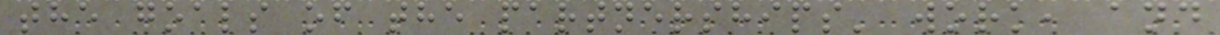the goals of the partnerships' work, and
